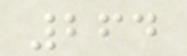264
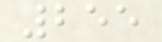255
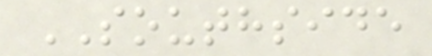SOUTHSIDE
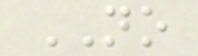NO
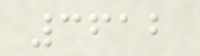3612
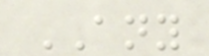ANY
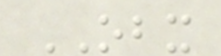OBX
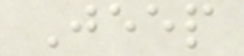Jeep
